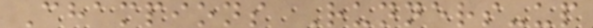Champions Runners-up
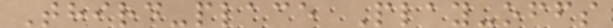Third-place Play-offs
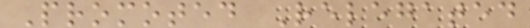Promoted Relegated
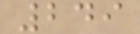249
